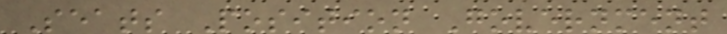Seats Position Government
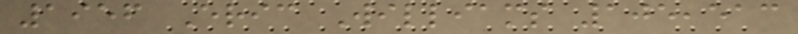1956 Eric Williams 105,513
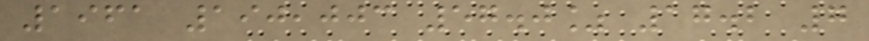1961 190,003 57.0% 17.2 7
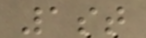1st
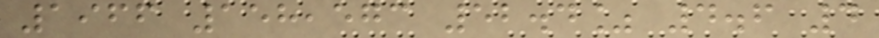1966 158,573 52.4% 4.6 4
